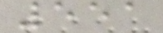551
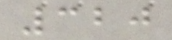320
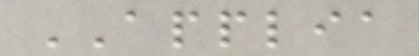APPLIA
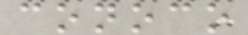conoco
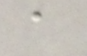a
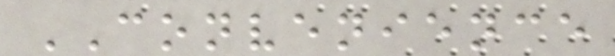CONVENIENCE
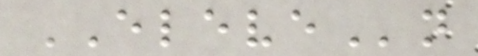ELEVEn
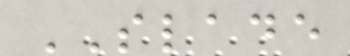SLADE
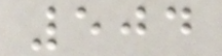504
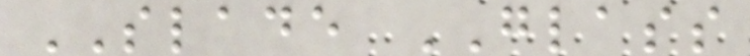SLADE GLASS
